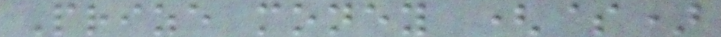Prize money ($)
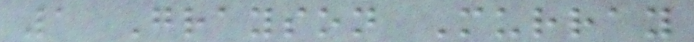1 Grayson Murray
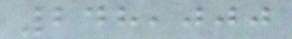248,000
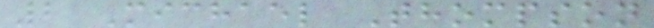2 Michael Thompson
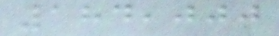184,000
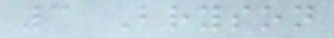3 Bryson
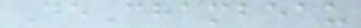DeChambeau
